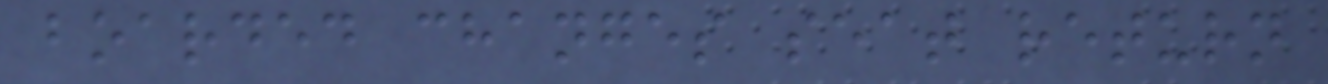boarded changes seat return
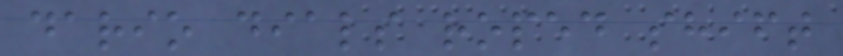dario dials roped shift
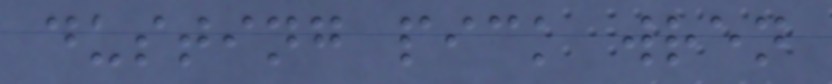dusting pick wren
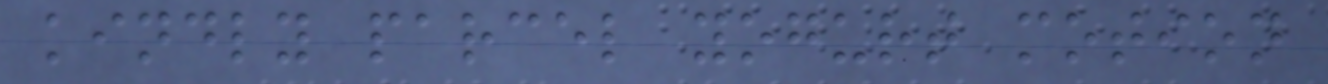kindly parcel yogurt motion
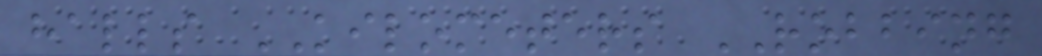halls KILOMETERS ROBBING
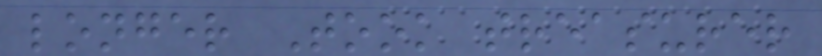longer Took treasurer
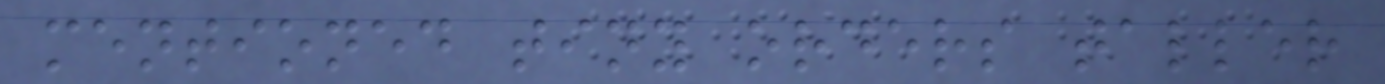mentioned tiny orders taller
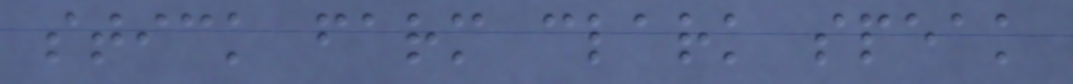stick farm clark speak
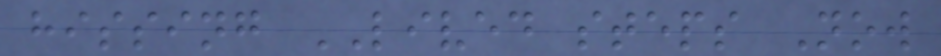hissing LIVED steps Now
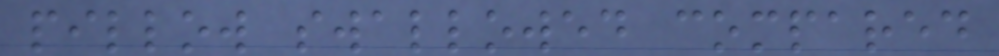pillow swallowed compared
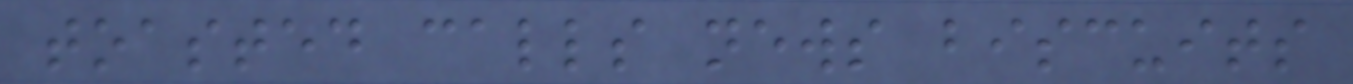toasted calls news biscuits
